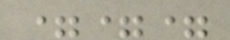===
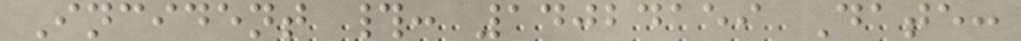Incident #: 14024159 Date:
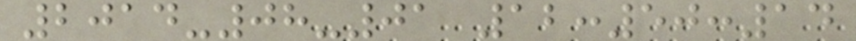2014-08-01 12:50:14
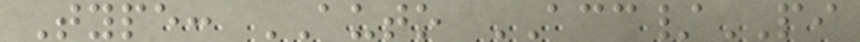Type: AUTO ACC/PI
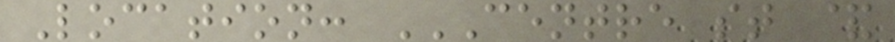Location: CENTRE ST &
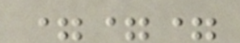===
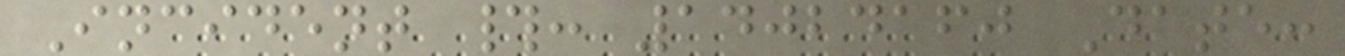Incident #: 14024160 Date:
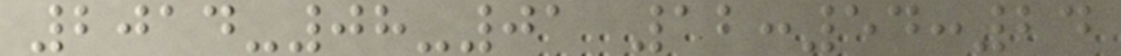2014-08-01 12:54:24
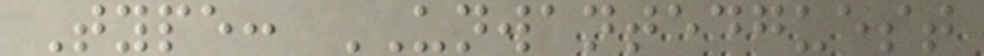Type: UNWANTEDGUEST
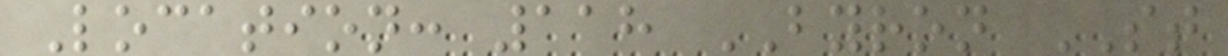Location: 118 BYRON ST
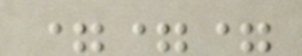===
